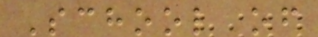School of
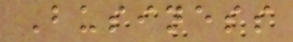Business
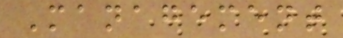Management
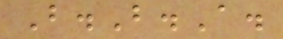B.B.A.
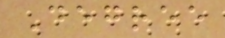Degree
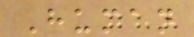Human
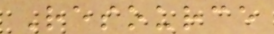Resource
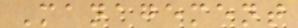Management
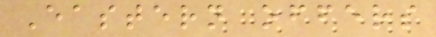Eastern offers
